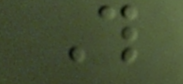This
